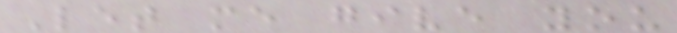Let me give you
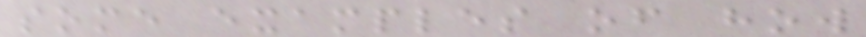some examples of how
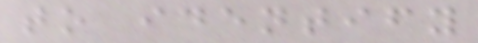to identify
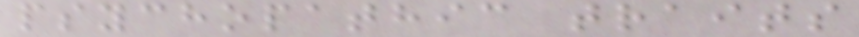psychopathic traits
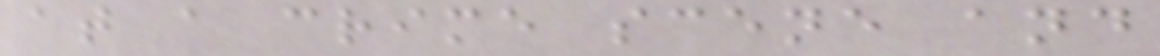at a crime scene and
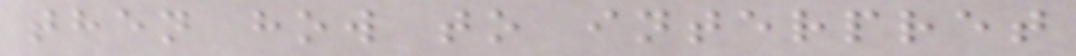then how to interpret
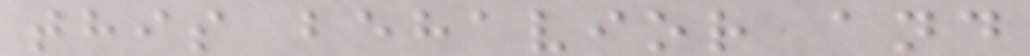this behavior and
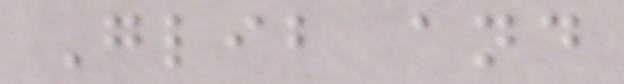Glib and
